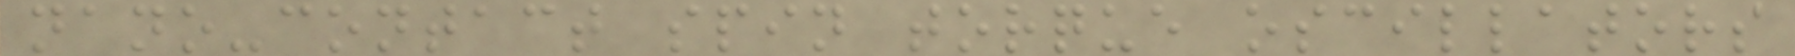nano-contact spin torque oscillators
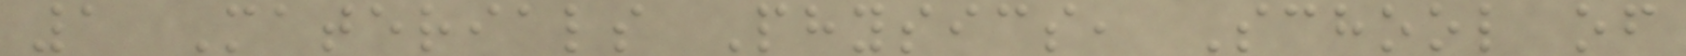1 Materials Physics, School of
